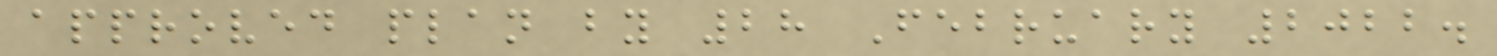approved plan by 28 February 2022.
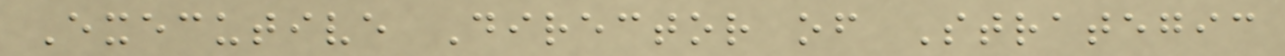Executive Director of Strategic
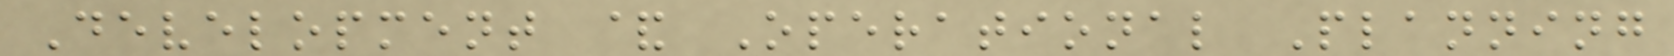Development & Operational Planning
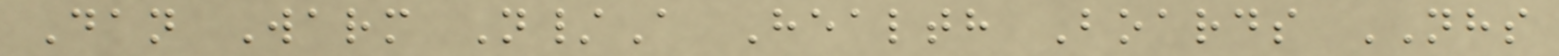Dan Warm N/A Health Boards NHS
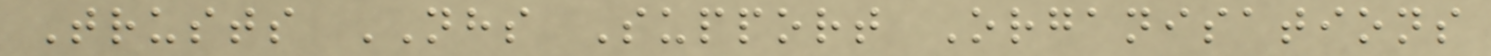Trusts NHS Support Organisations
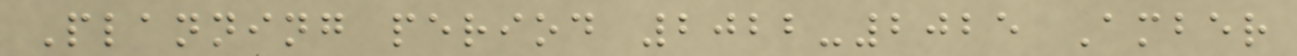Planning period 2022-2025 Amber
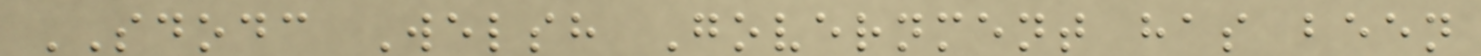SDODC Welsh Government has been
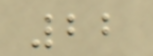22
